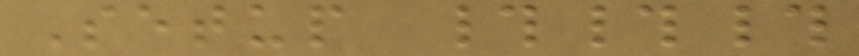Setup ###
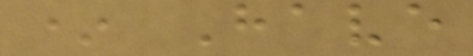* Have
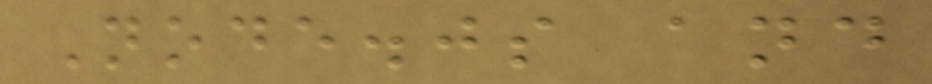Node.js and
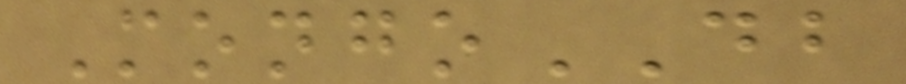MongoDB
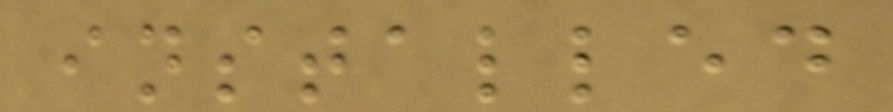installed
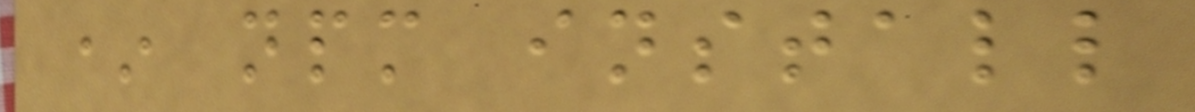* npm install
